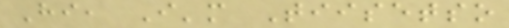Hi, I'm Tiisetso
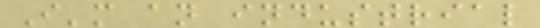I'm an industrial
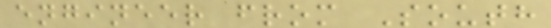engineer from South
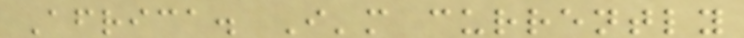Africa. I'm currently
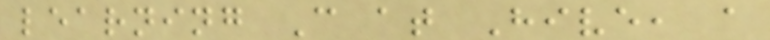learning C at Hive, a
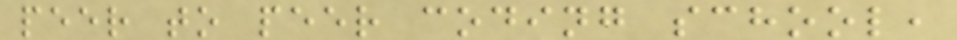peer to peer coding school,
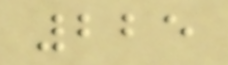225
